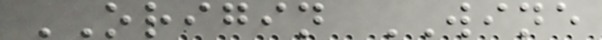ORIGIN WINE
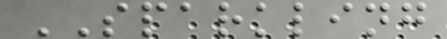SPARKLING
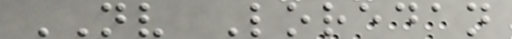NV Loredan
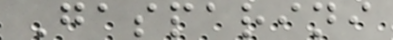Gasparini
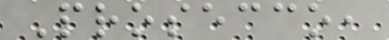Prosecco,
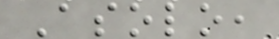Asolo,
